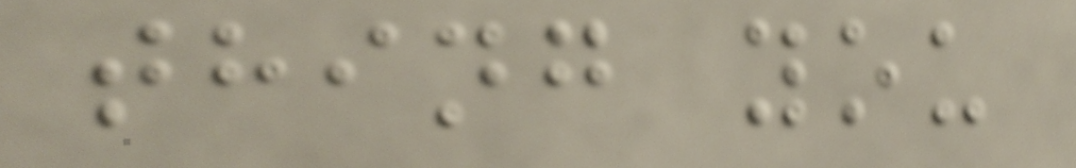thing you
